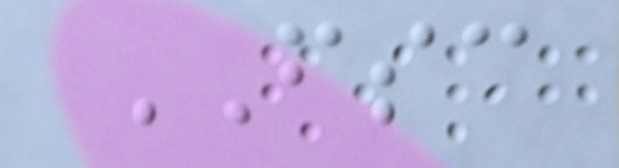FSC
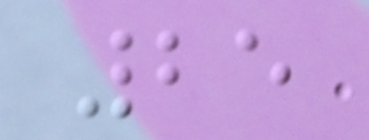25
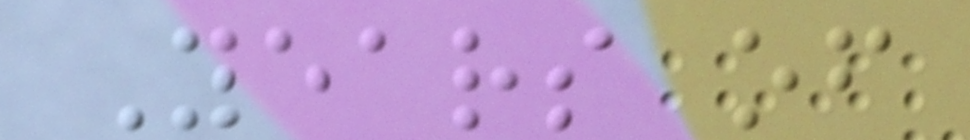Years of
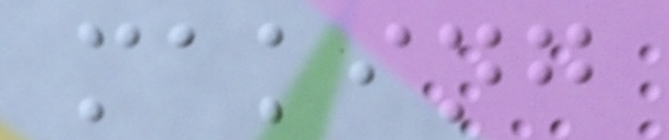making
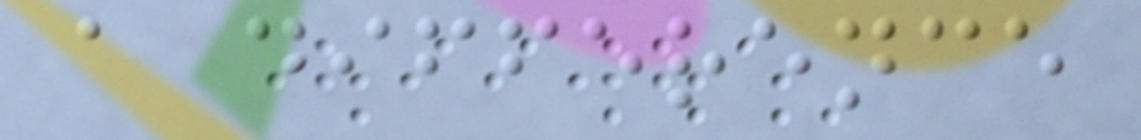a difference
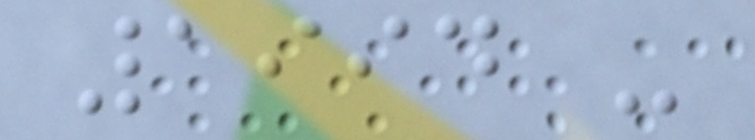1994 -
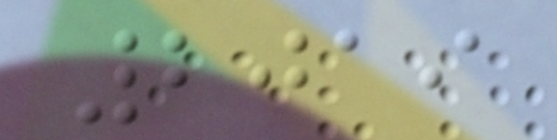2019
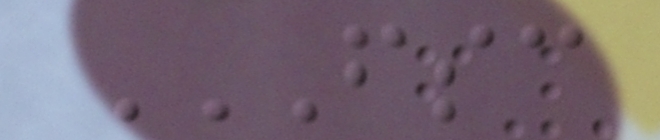FSC
